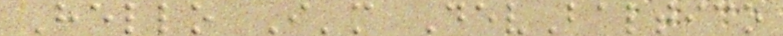Hello I'm DevBaltico
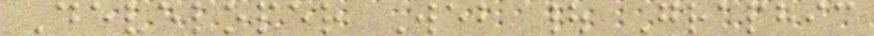Developer Web | Graphic
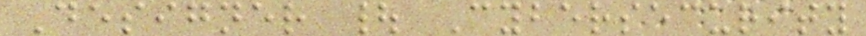Designer | Cybersecurity
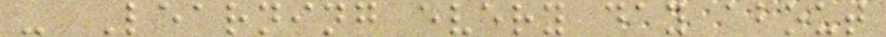- Learning every day about
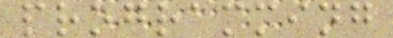programming
